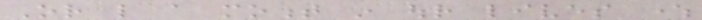Or like a moment in our lives where
